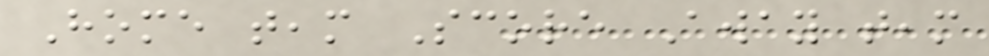Home team Score Away team
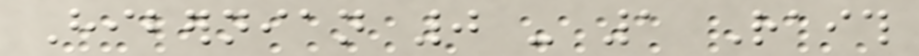Hibernian 0 - 1 Raith
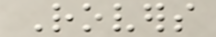Rovers
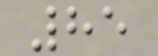85
